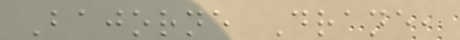Bajorne Drane,
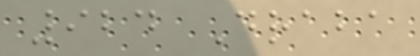924 Draba
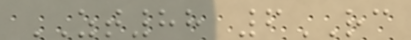ZT88 6RC
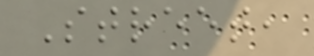Street,
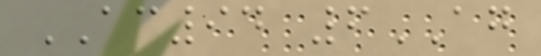AC94 6AG
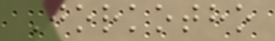Jorkotho
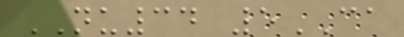NU34 5CA
